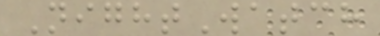NightWatch
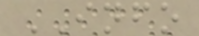INFO
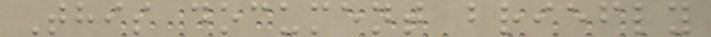This document briefly
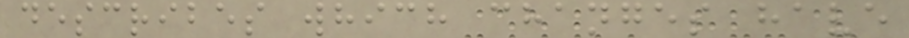describes which changes have
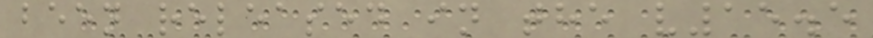been released in the v15.5
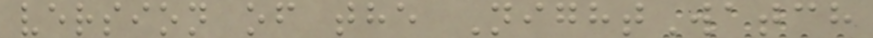version of the NightWatch
